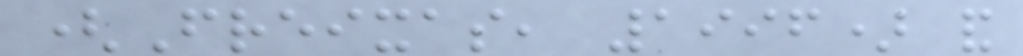(Freixas, 1996) and
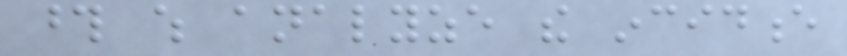those which analyze the incidence
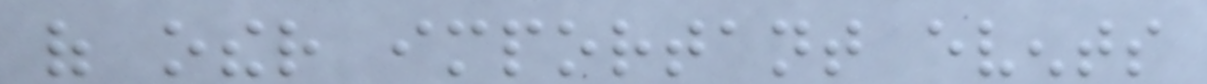of other important events
